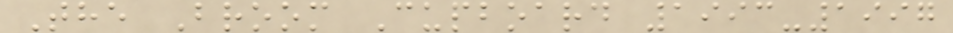The Broom Cupboard 1993-1997
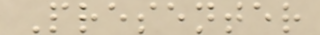Presenter
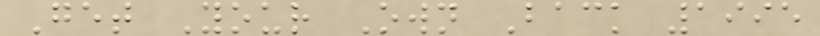Get Your Own Back 1995
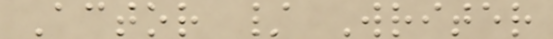Actor / Writer
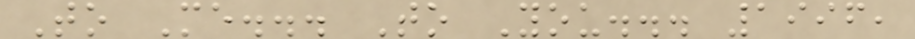To Me... To You... 1996,
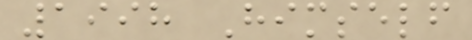1998 Himself
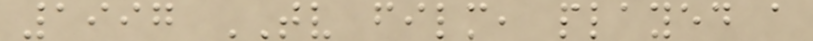1997 TV film, played a
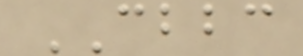CBBC
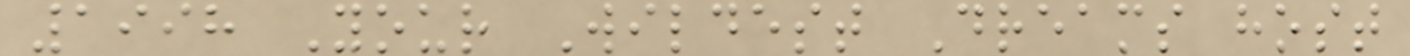1998 Your Wildest Dreams host
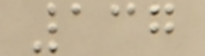137
